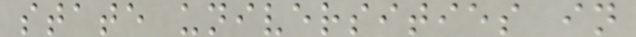state universities in
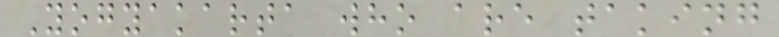Yogyakarta who are taking
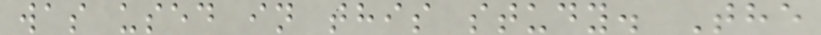was used in this study. The
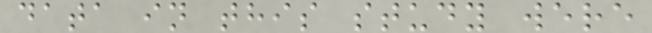data in this study were
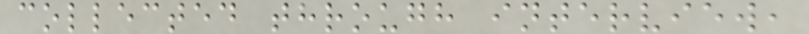collected through interview,
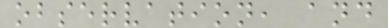observation, and
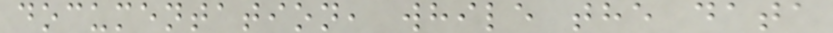documentation, while the data
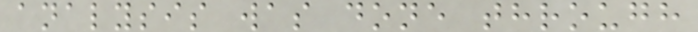analysis was done through
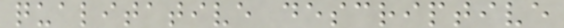qualitative descriptive
